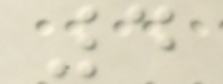4
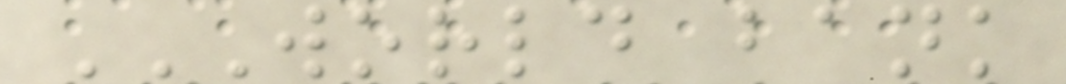WORLD BANK
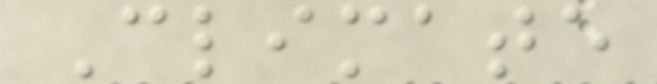Climate
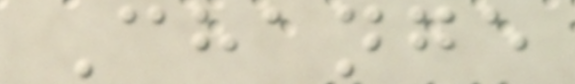Change
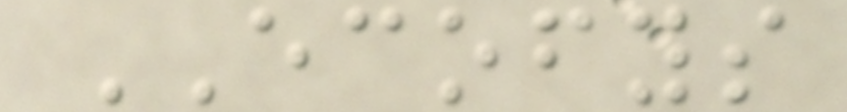ECOFYS
